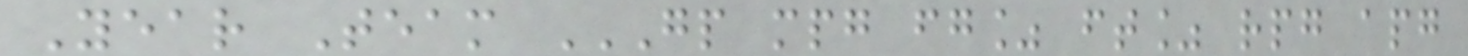Year Team GP MPG FG% FT% RPG APG
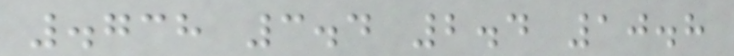.738 3.4 2.4 10.8
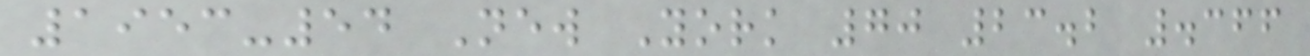1953-54 New York 70 23.2 .366
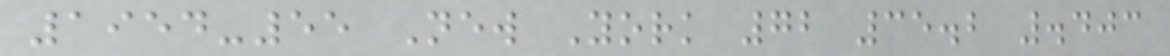1954-55 New York 72 35.2 .403
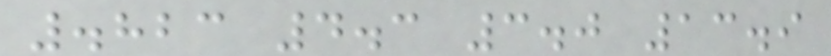.823 4.3 3.0 13.9
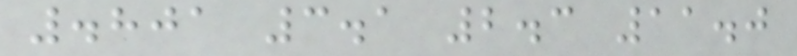.801 3.1 2.3 11.0
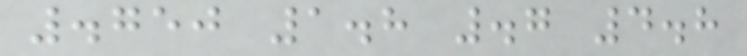.750 1.8 .7 4.8
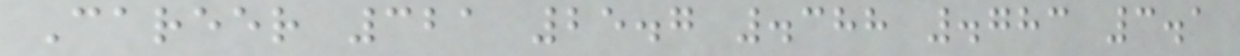Career 321 25.7 .388 .783 3.1
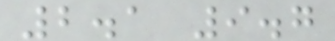2.1 9.7
